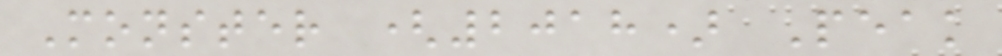Monster (2018) Peak
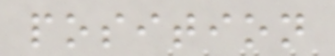position
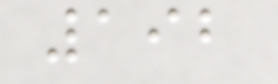192
